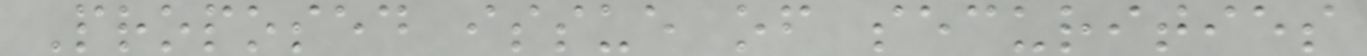Proposed issue of securities
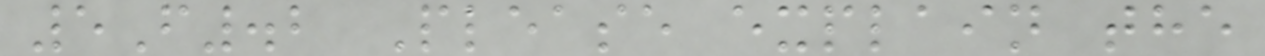5F.2 Please explain the
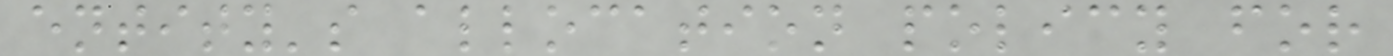entity's allocation policy for
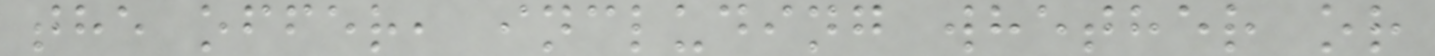the offer, including whether or
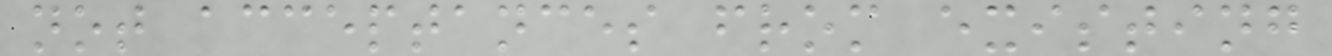not acceptances from existing
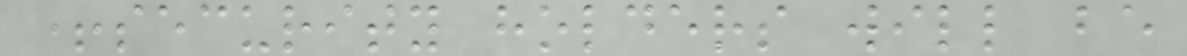+security holders will be
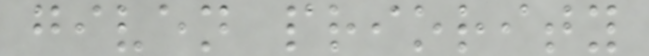given priority
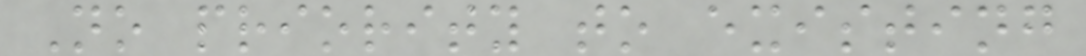No priority to existing
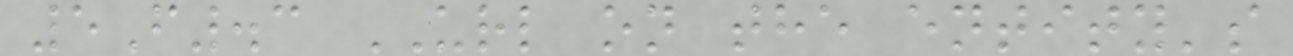5F.3 URL on the entity's
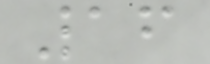16
